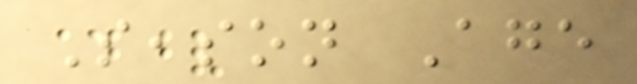Season Age
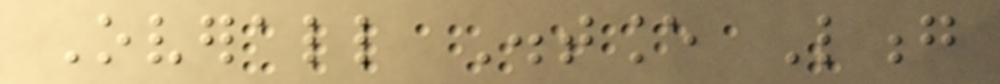Overall Distance Long
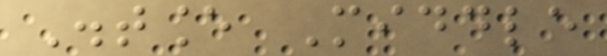Distance Middle
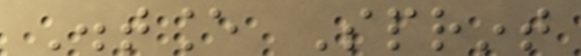Distance Sprint
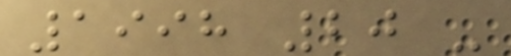1998 20 -
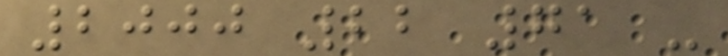2000 22 71 -
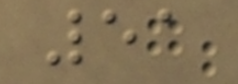51
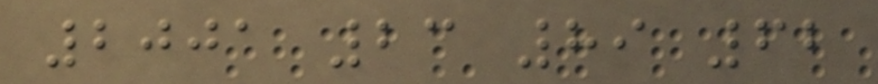2001 23 89 62
